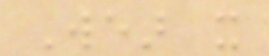Wear it
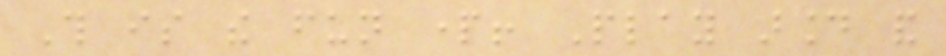This is the fun part! Play around and
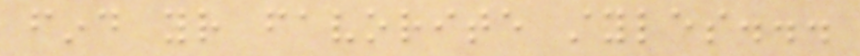find your favorite styles...
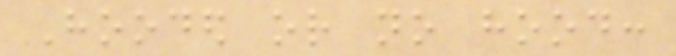Hooded or no hood:
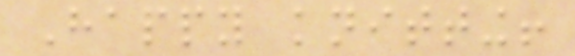Happy knitting!
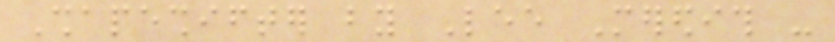Shapeshifter by Lee Meredith -
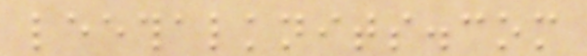leethalknits.com
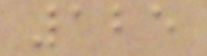125
